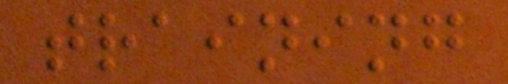training
